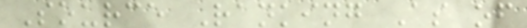Source Ranking As of
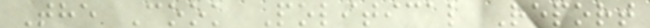The Cook Political Report
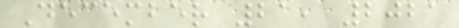December 21, 2021
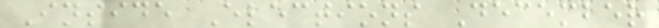Inside Elections December
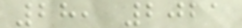28, 2021
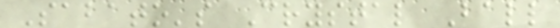Sabato's Crystal Ball
